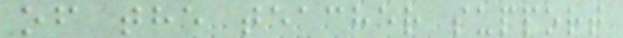of the teacher support
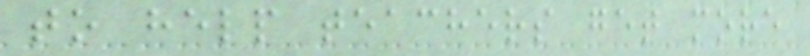to help teachers get more
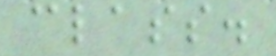class.
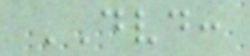DVD:
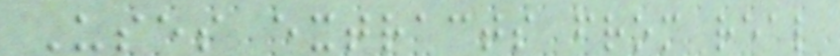Uses extracts from real
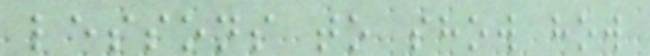lessons to show how
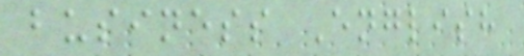business English
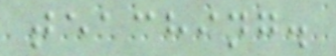teaching.
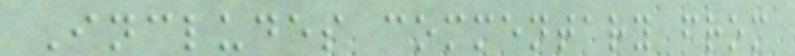Includes commentary from
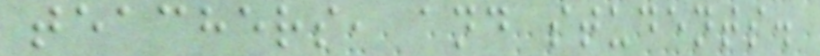teachers, and students.
